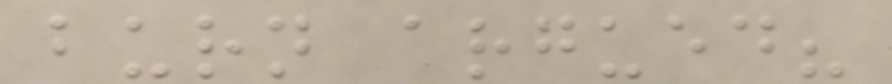burn argued?
